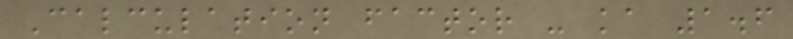Calculation factor - ka 1.6
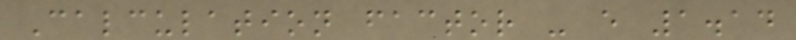Calculation factor - e 1.14
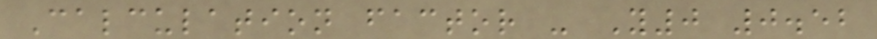Calculation factor - Y0 0.52
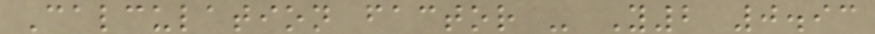Calculation factor - Y2 0.93
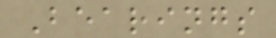Bearings
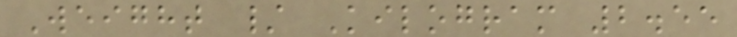Weight / Kilogram 2.55
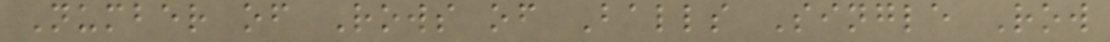Number of Rows of Balls Single Row
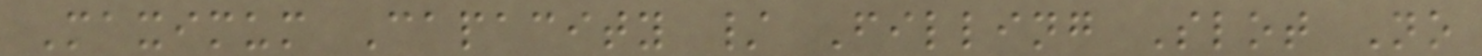Maximum Capacity / Filling Slot No
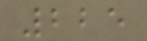225
